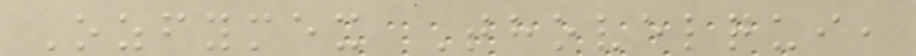Ozfymex Thovelqui,
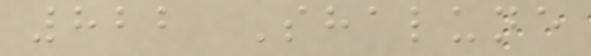822 Shalune
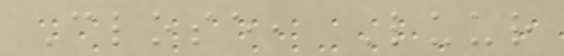Close, Luur
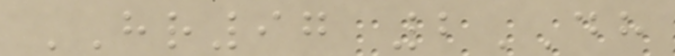HR97 2DH
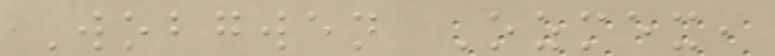Wobgwen Ozmex,
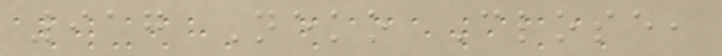917 Neko Close,
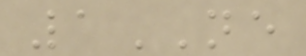1NE
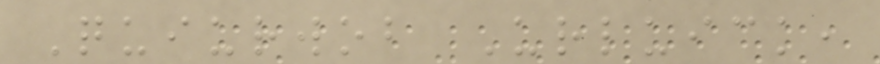Quiurwob Urluick,
